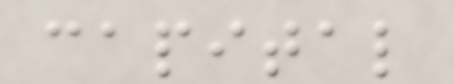capital
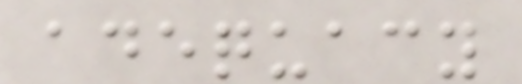adequacy
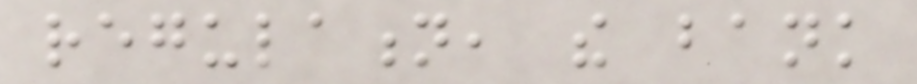regulation, the bank
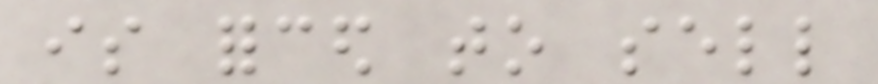is forced to sell
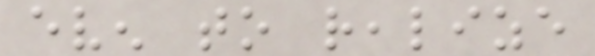even to realize
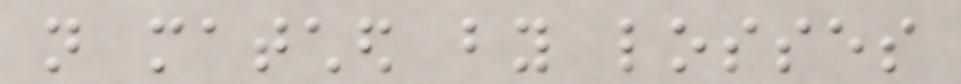not matched by losses
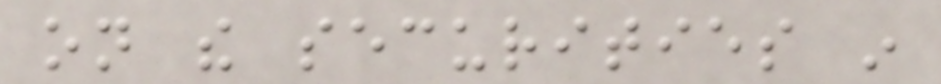on the securities in
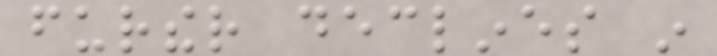further declines in
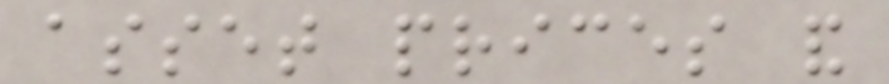asset prices and
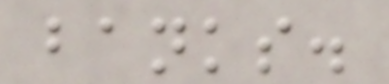banks.
